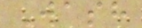Wash
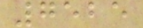7525
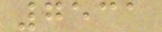7531
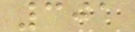301
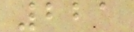221
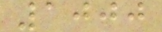1000
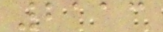2113
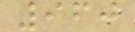960
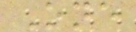One
